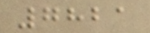7821
